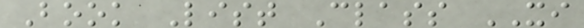Book List Class XI
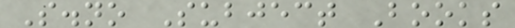S.no Subject Books
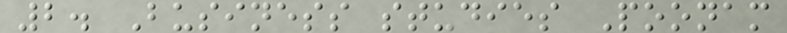2. Business studies Poonam
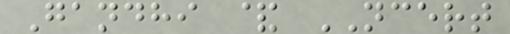Gandhi & NCERT
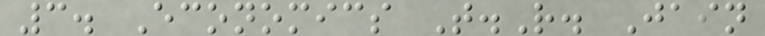3. Economics T.R. Jain
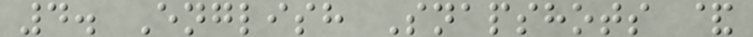4. English Snapshots &
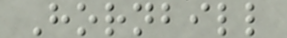Hornbill
